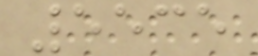5535
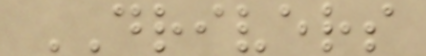DRIVERS
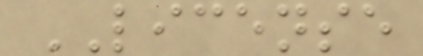LICENSE
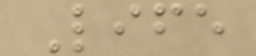Life
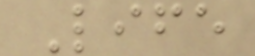Life
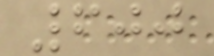600
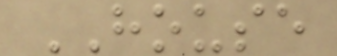HOUSE
